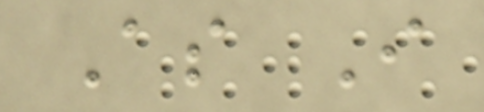As I
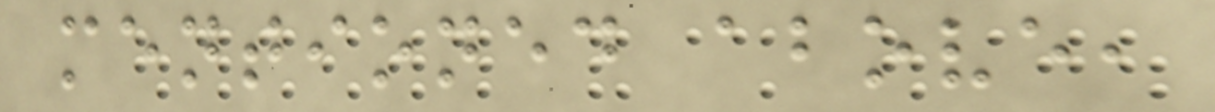mentioned above,
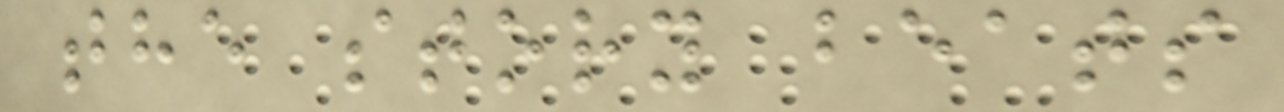the story beats
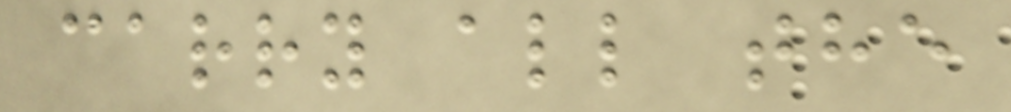carry all the
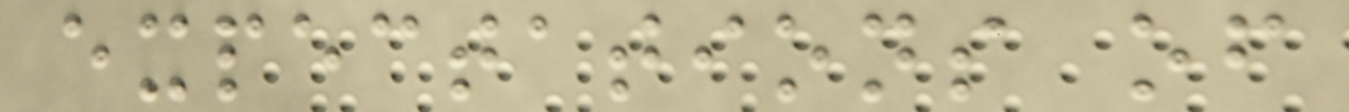expectations of
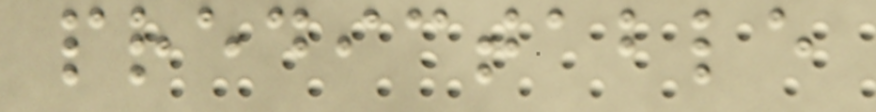predictable
